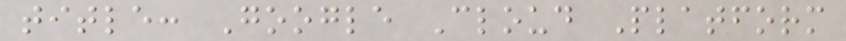title: Google Cloud Platform
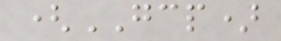(GCP)
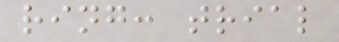ring: trial
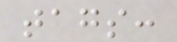tags:
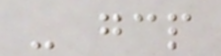- gcp
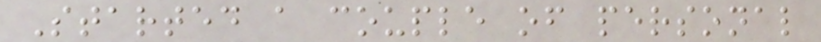Started a couple of personal
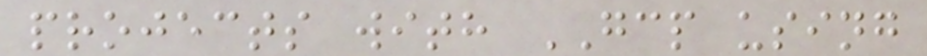projects with GCP using
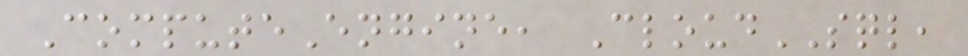ComputeEngine, CloudSQL,
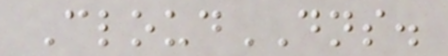CloudDNS.
